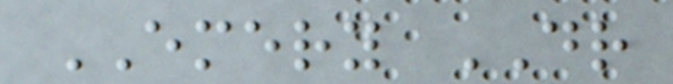EMERY DR
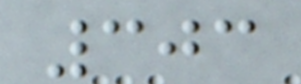303
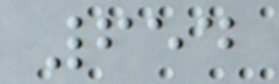654
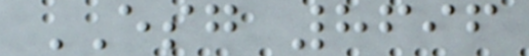ESG 8696
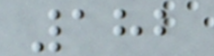182
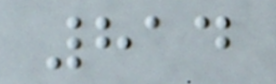814
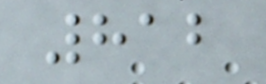812
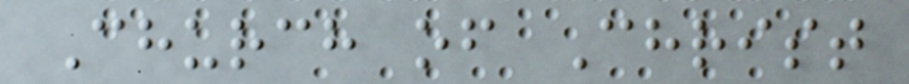Church of Christ
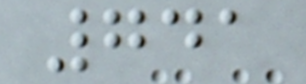741
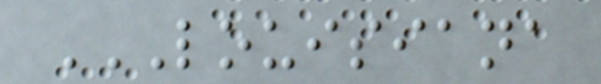LOUISIANA
